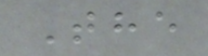The
